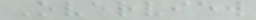Overview
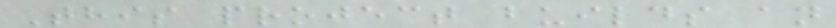This project builds an
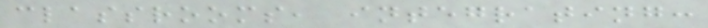classrooms, integrating:
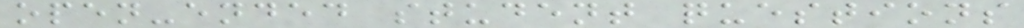open-ended student questions
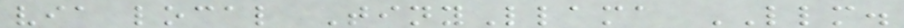via local TinyLlama LLM.
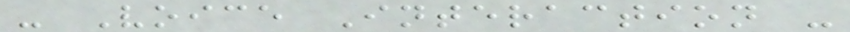- Voice Interaction -
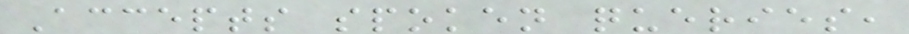Accepts spoken queries,
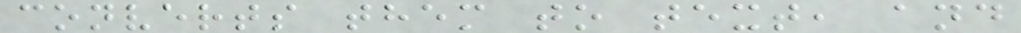converts them to text, and
